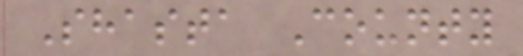Shasta County
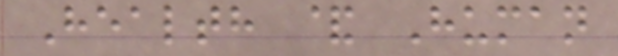Health & Human
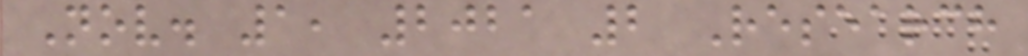Nov. 1, 2021 2 Research
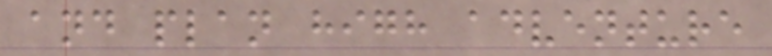and plan high adventure
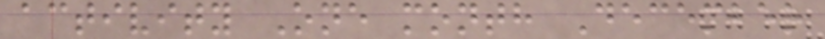activity One month December
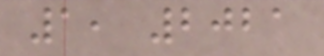1, 2021
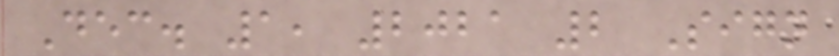Dec. 1, 2021 2 Sign
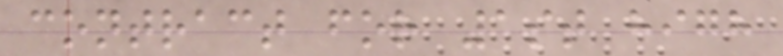contract for 1st high
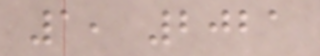1, 2021
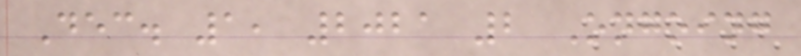Dec. 1, 2021 2 Ongoing
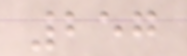257
